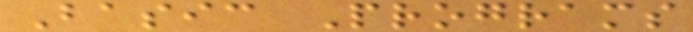Basic Programs
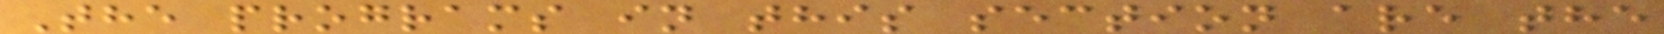The programs in this section are the
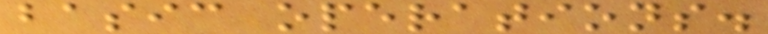basic operations.
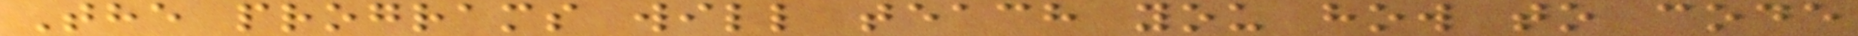The programs will teach you how to code
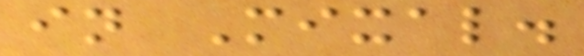in Mixal.
